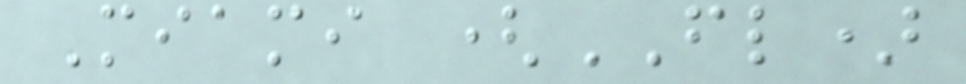Miami (FL)
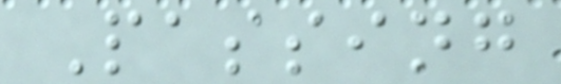Passing
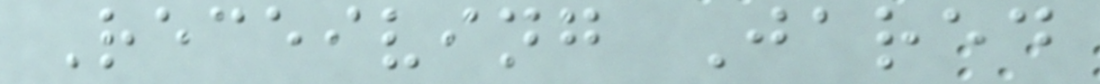Receiving Jared
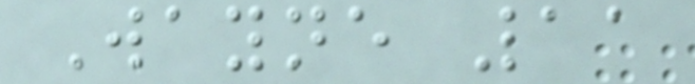Wayne 11
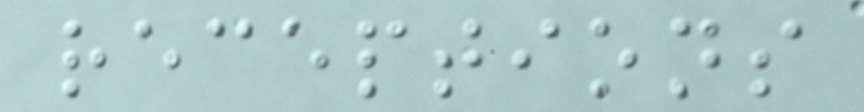receptions
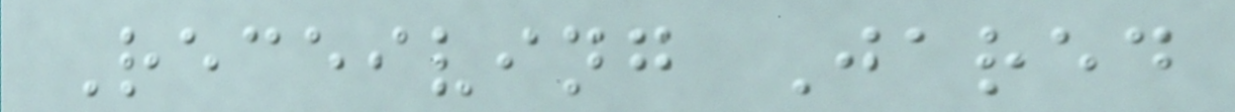Receiving Jared
